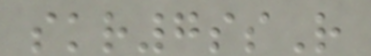skr7ssR
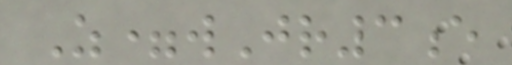Z=wJr3e
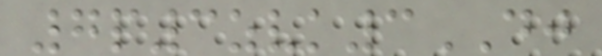7p3zvk3DJ
